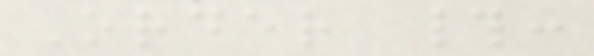Order #:
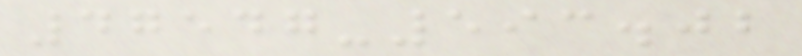47547-593.02
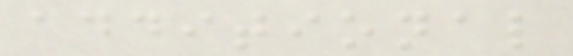additional
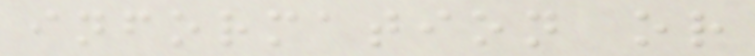information or
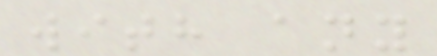with any
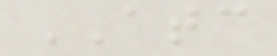ATC
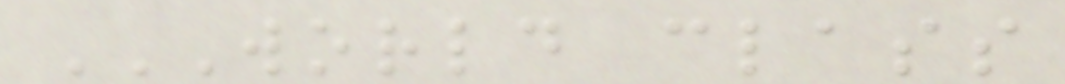WORLD CLASS
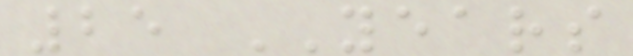25 YEARS
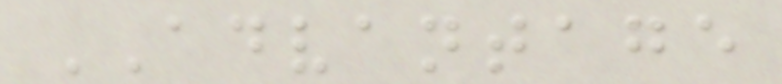ADVANTAGE
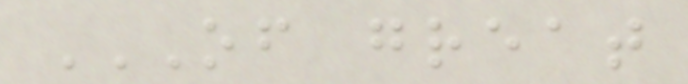OF GREAT
